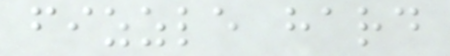fizzle hard
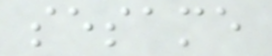sesame
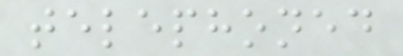telephoned
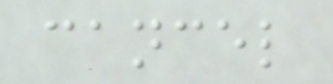cancel
